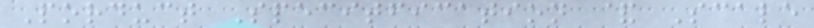Porduct Specitfication & Scale
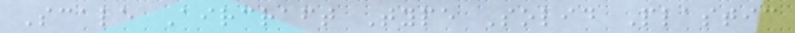Scale Aircraft Type Solid Plastic
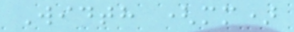Width (mm)
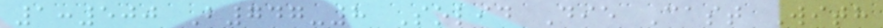1:500 B747-8 Solid Die Cast With
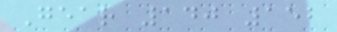Gear 140 152
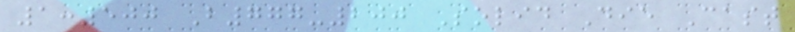1:500 B777-200 Solid Die Cast
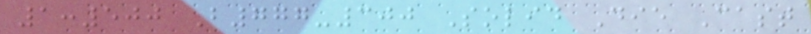1:500 B777-300 Solid Die Cast
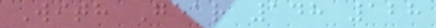With Gear 148 128
